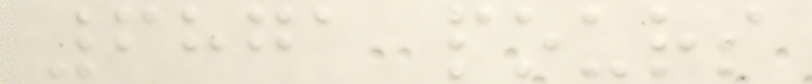6871 pours
